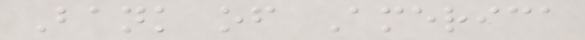Bank of America
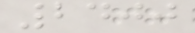2400
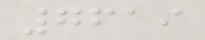7619
